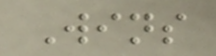Wins
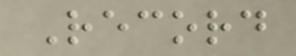Record
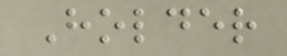Holder
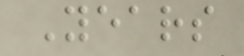Years
